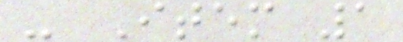- Item 1
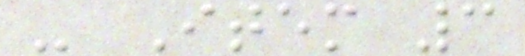- Item 3
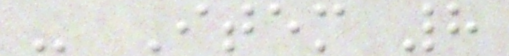- Item 8
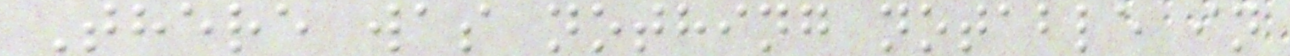There was nothing notable in
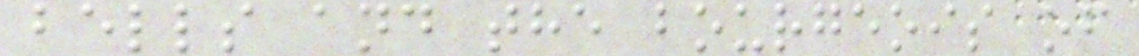bells and the bourgeois of
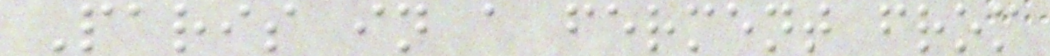Paris in a ferment from
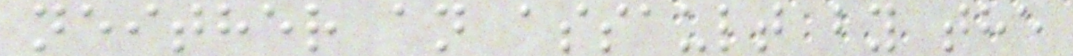neither an assault by the
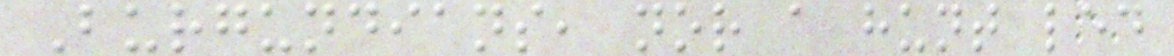Burgundians, nor a hunt led
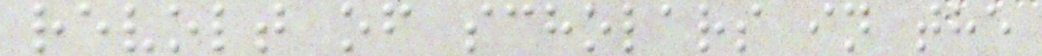revolt of scholars in the
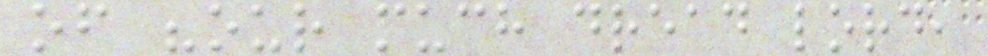of "our much dread lord,
